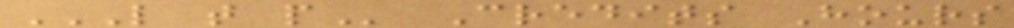L T P Credits Hours
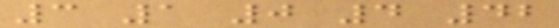3 1 0 4 42
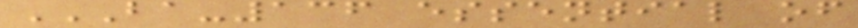BA-136 ESSENTIAL OF
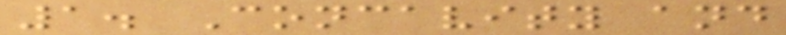1. Concavity and
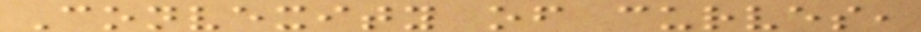Convexity of curves,
